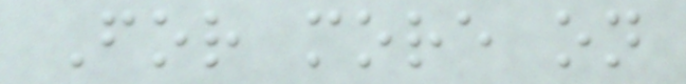For more on
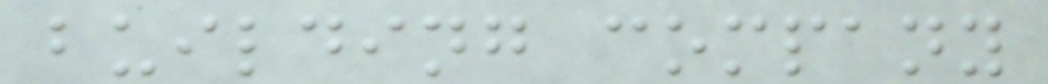building company
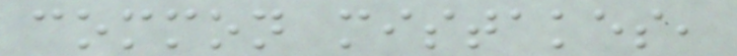common mistakes,
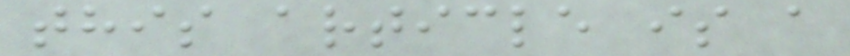this article is a
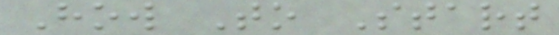How To Start
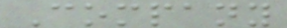Company
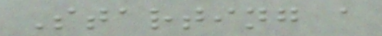Starting a
